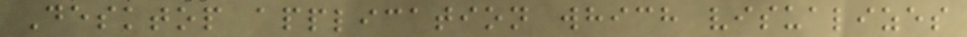Desktop application which visualizes
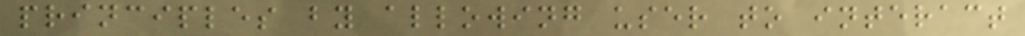principles by allowing user to interact
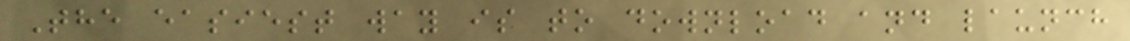The easiest way is to download and launch
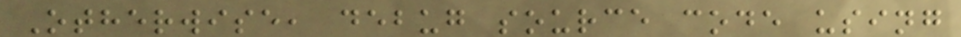Otherwise, debug source code using
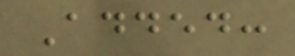Added:
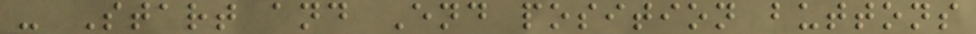- Start and End position buttons
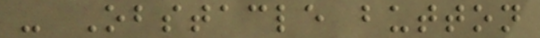- Obstacle button
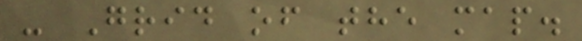- Grid of the map.
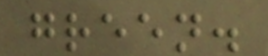green.
